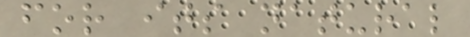for its natural
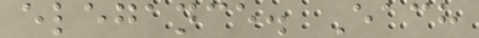elegance. Each
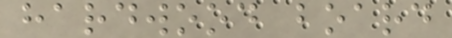hardwood board
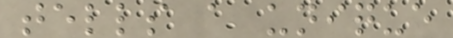tells a unique
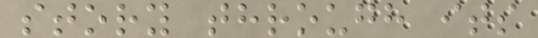story through its
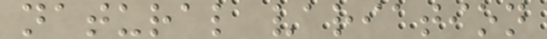natural variation
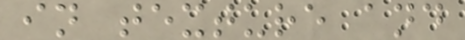in texture and
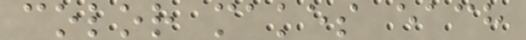color makes each
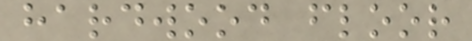hardwood floor
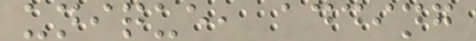unique, adding
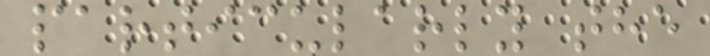particularly the
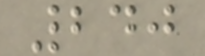240
